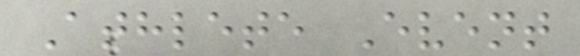Athlete Event
